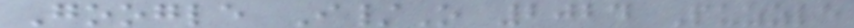Google I/O 2024 Puzzle
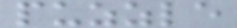puzzle
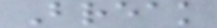Break
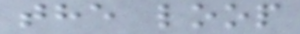the loop
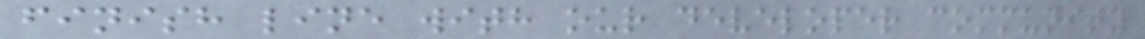finish line with our developer community
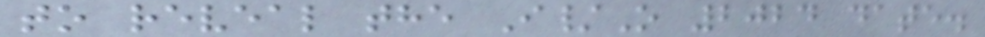to reveal the I/O 2024 date.
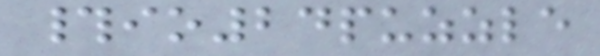#io24puzzle
